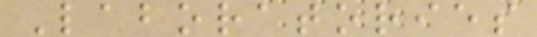Laboratories
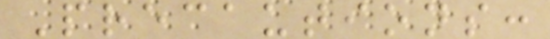Precautions:
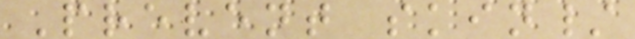Prevent skin/
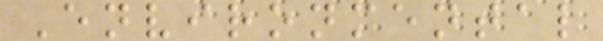Environmental
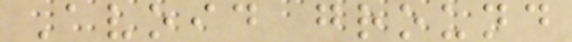Avoid ground
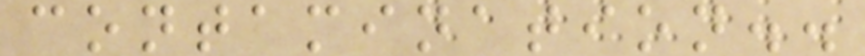contamination..
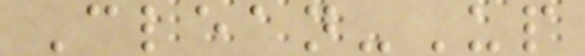Clean-Up
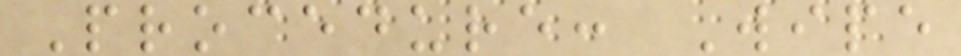Procedure: Wipe
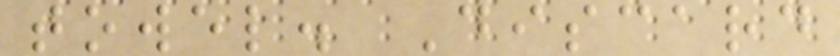towel. Discard
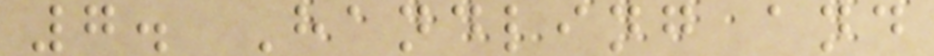7. Handling and
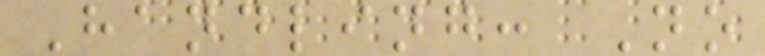Handling: No
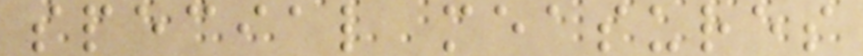special measures
